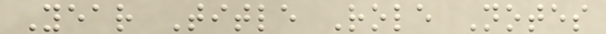Year Title Role Notes
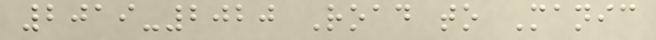2019-2020 Road to Manic
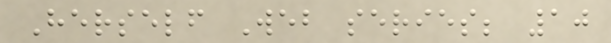Herself Web series; 10
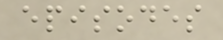episodes
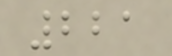221
